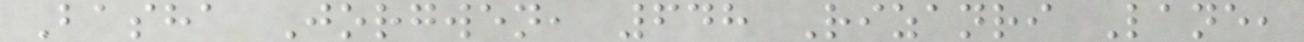Basha Jorgwen, 648 Rizanri Lane,
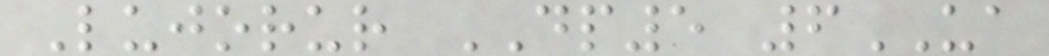Lujorur DP5 6UA
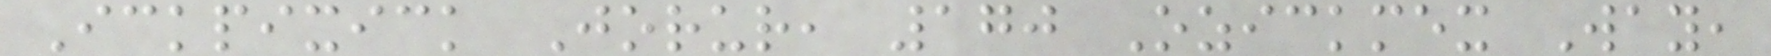Ickpixick Jorur, 170 Ozickmex Way,
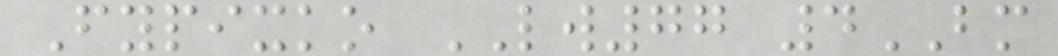Fypixko LW77 4BM
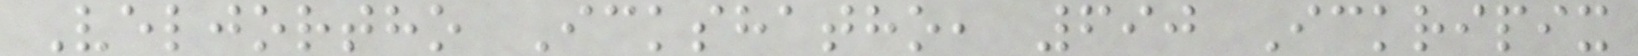Veljortho Ickshatho, 690 Ickripix
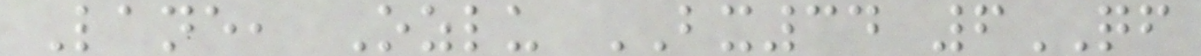Lane, Ozlu BX34 6QF
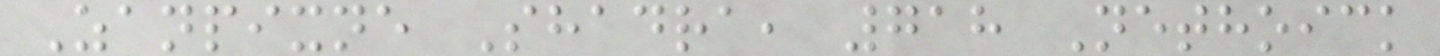Zanpixne Shadra, 718 Nethoick
